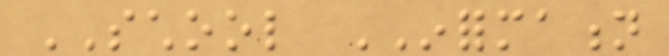SCHOOL INFORMATION
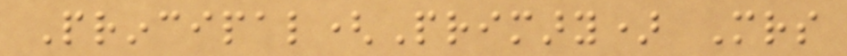Principal(Primary) Mrs
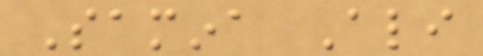Samina Ali
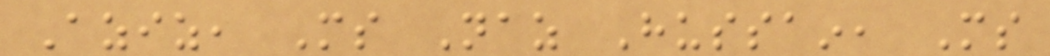Aziz, Ms Naz Hussain, Ms
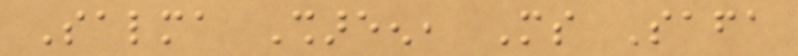Salma Shareen, Ms Safa
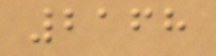2168
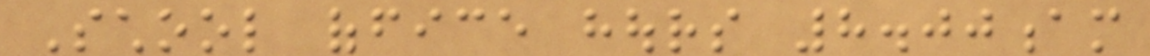School office hours 8.00am
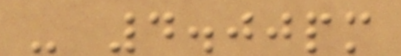- 4.00pm
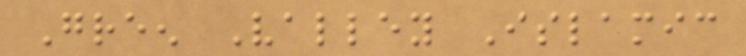Green Valley Islamic
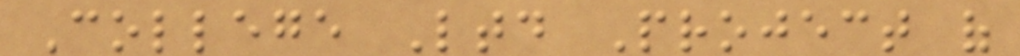College Ltd Project of
